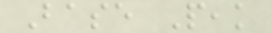Base Peak
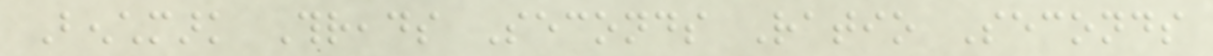Benchmark Threads Seconds Ratio Seconds
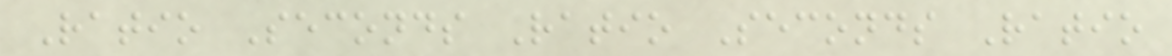Ratio Seconds Ratio Seconds Ratio
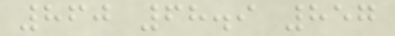860 68.9 857
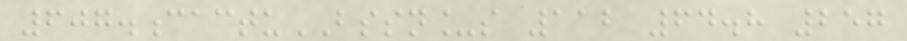607.cactuBSSN_s 112 64.8 257
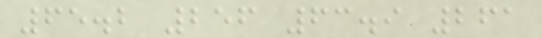65.2 256 63.9 261
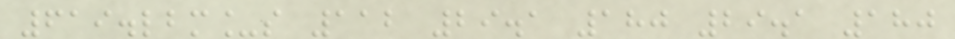619.lbm_s 112 29.1 180 29.1 180
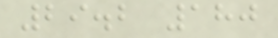29.2 180
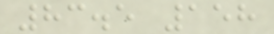83.5 158
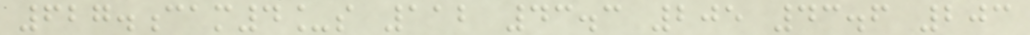627.cam4_s 112 43.3 205 43.6 203
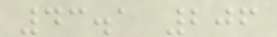43.1 206
